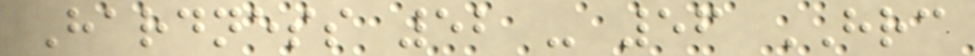Hardness 52 - 56 HRC
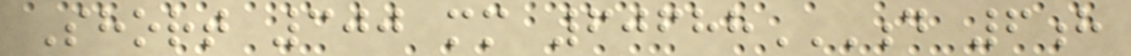Short 300 mm 60688D 6H
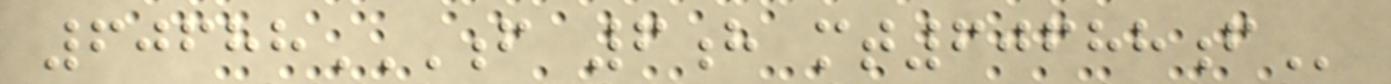60688F 6H MT60688F
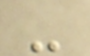-
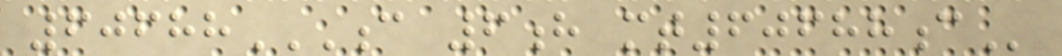60688C 6H MT60688C
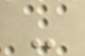-
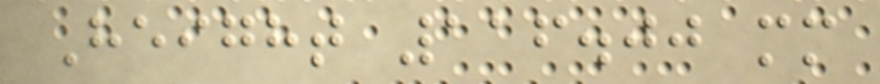Height 116.00 mm
